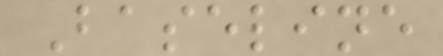Baseline
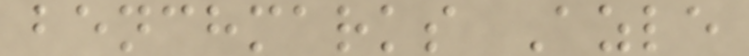benchmarks Azle
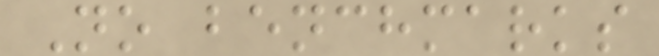No benchmarks
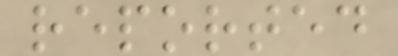reported
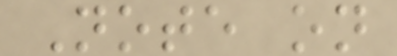Note on
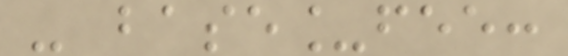- base_fee:
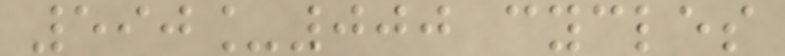590_000 cycles
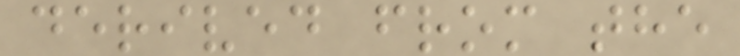derived from the
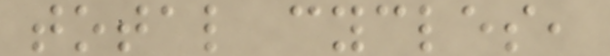total cycles,
